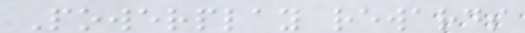Powerplay rewards
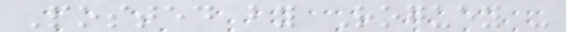Posted by Roguey -
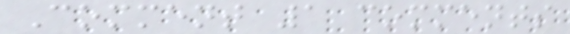Comment 1 comments
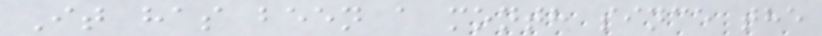It has been a month since the
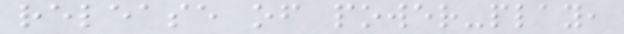release of power-play,
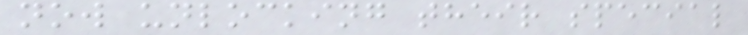now unlocking their special
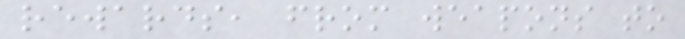rewards, from weapons to
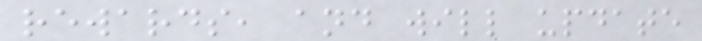rewards, and will update
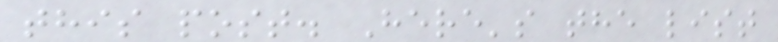this post. Here's the list
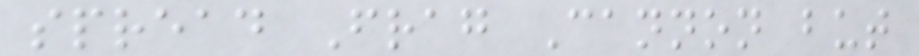spread Frag Cannon but
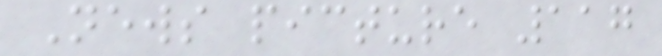News picture 117
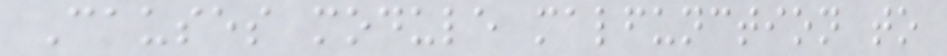Causes module malfunction to
